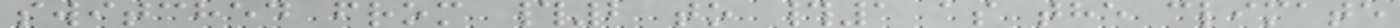switched from #2 to #1 as the climate
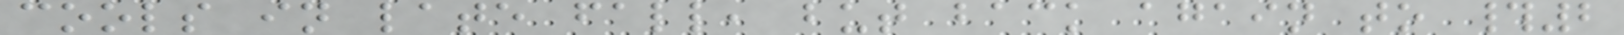cools in late fall, but back again to #2
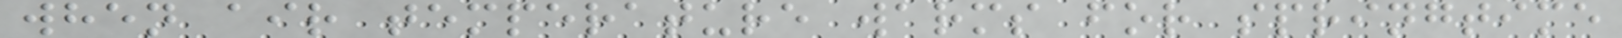when air temperature warms for springtime
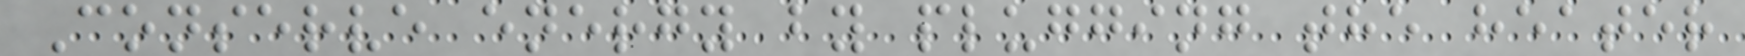Conserve energy by plugging the heater
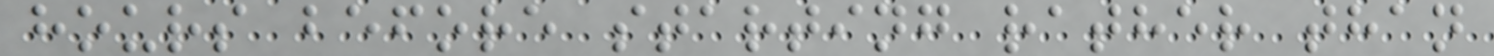hours before starting rather than
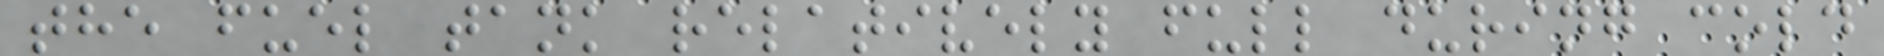the fuel tank relatively full during cold
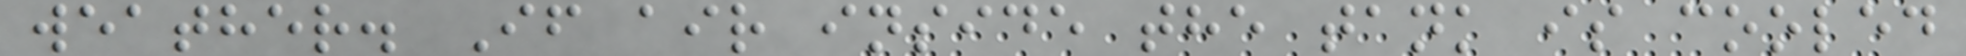weather. If air inside the tank is cooled
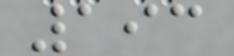193
